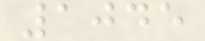1045
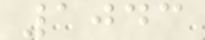1043
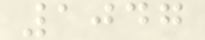1047
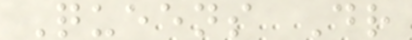Queens Dr
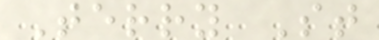Terry St
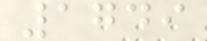1749
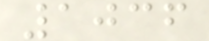1036
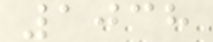1038
